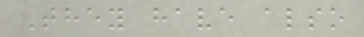They have also
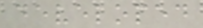developed
